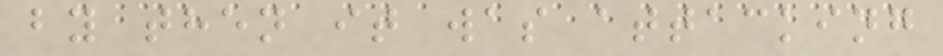by then it was attacking
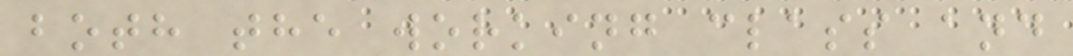both the working class and
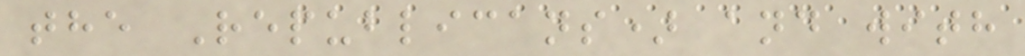the Republicans) and with
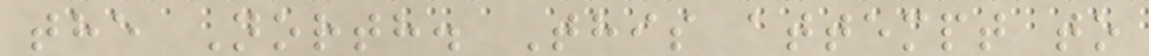the North. This attempt to
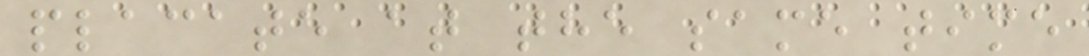placate at the same time
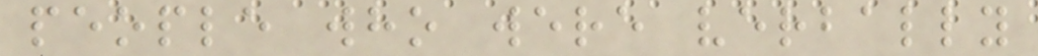people who were verbally
